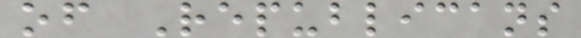of Republicans
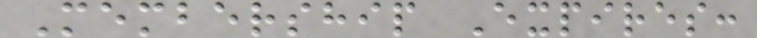Membership Expires:
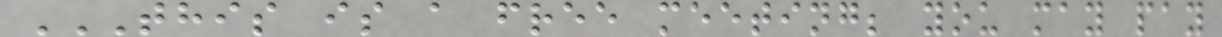THIS IS A FREE MEETING; YOU MAY PAY
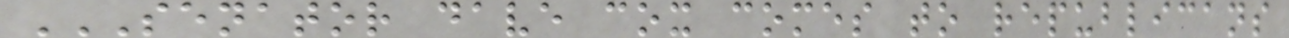SENATOR DAVE COX COMES TO REPUBLICANS
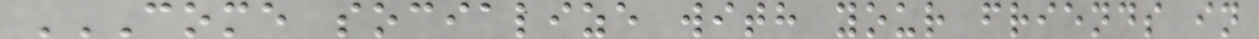COME SOCIALIZE WITH YOUR FRIENDS IN
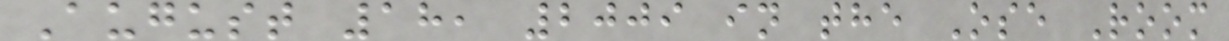August 18, 2009 in the Ose Room
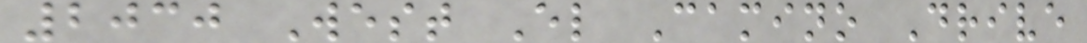2030 West El Camino Drive
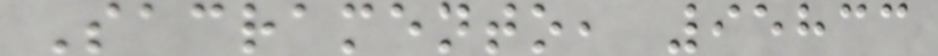Sacramento, 95833
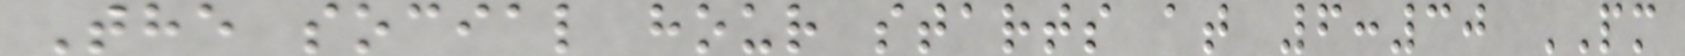The social hour starts at 6:30 PM
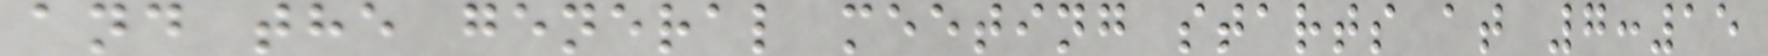and the general meeting starts at 7:15
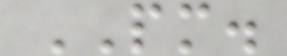PM.
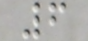6
